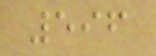596
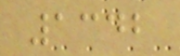1342
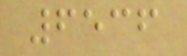6536
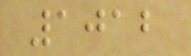1012
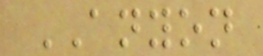ANYON
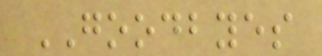GOODBYES
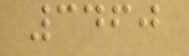3460
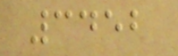3452
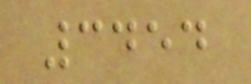3454
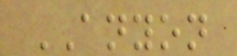ANYON
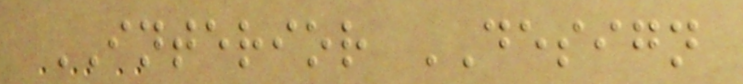INTERIOR DESIGN
